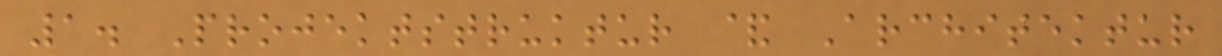1. Projektstruktur & Architektur
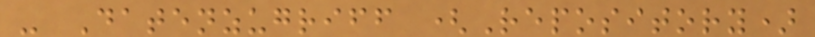- Datenzugriff (Repository)
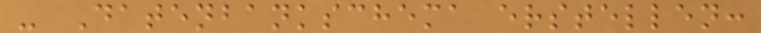- Datenbankschema erstellen:
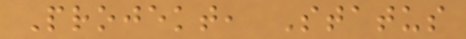Projekt, Status
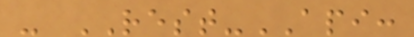- REST-API:
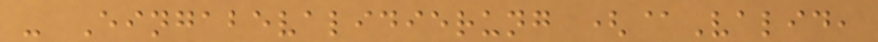- Eingabevalidierung (@Valid,
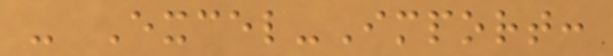- Excel-Import:
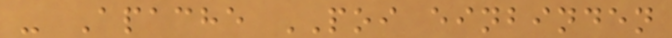- Apache POI einbinden
